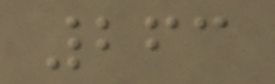263
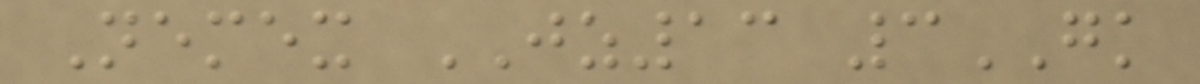Nemex JZ13 3GK
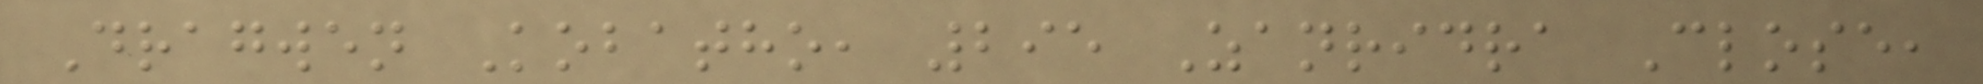Dragwen Kobatho, 295 Zanridra Close,
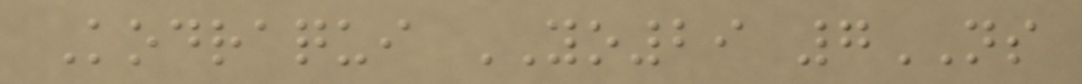Kodraqui YO29 7NS
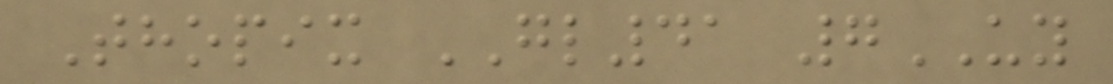Thopix GL41 7UY
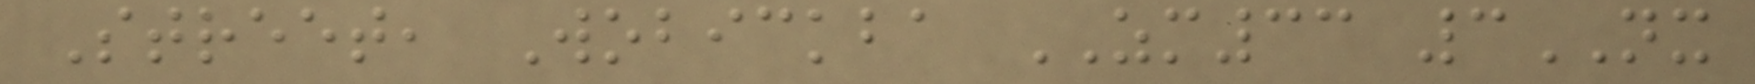Street, Wobickba ZM33 3NX
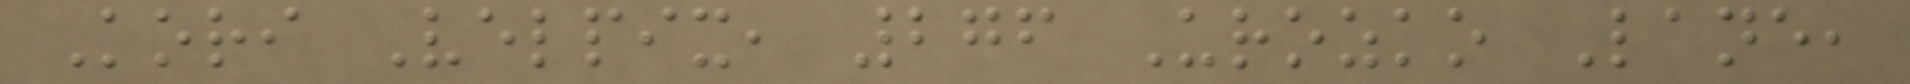Kori Velpix, 276 Urozko Lane,
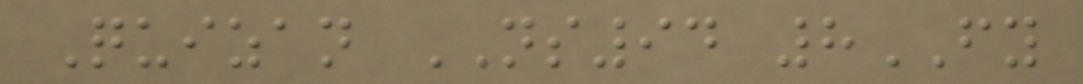Quizan NS94 8FY
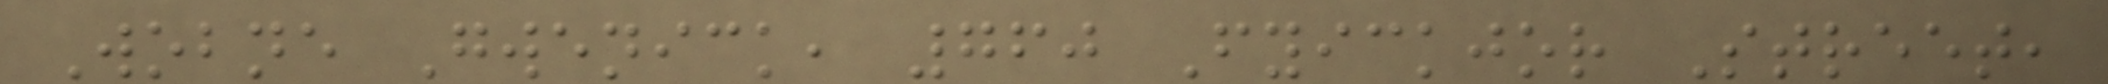Wobne Gwenick, 760 Fyickjor Street,
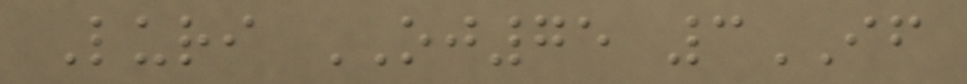Luri OJ75 3IF
